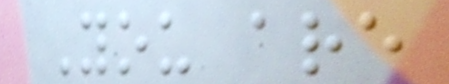You are
